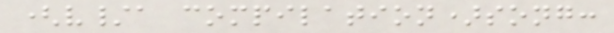(v/a compilation)song:
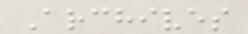Archives
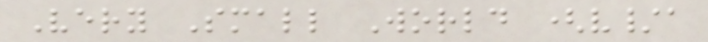Very Small World (v/a
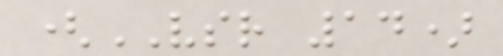(VSR 14)
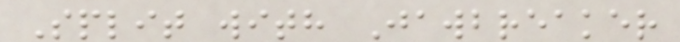Split with Jawbreaker
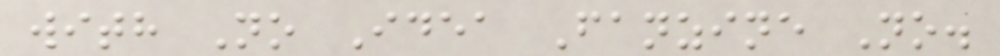with No Idea Fanzine No.
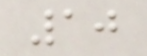10
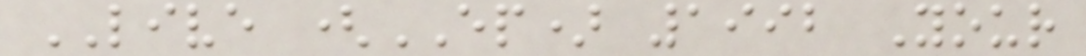LIVE (EP) 1992 Your
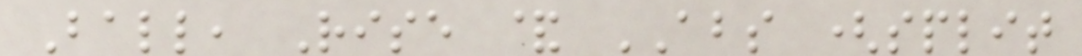Ball, Rise & ABS (split
